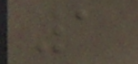1
